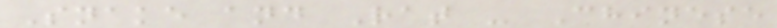Snake and Rat - Chinese
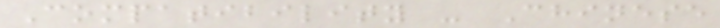Compatibility - Chinese
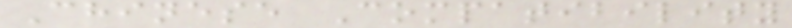Chinese Compatibility
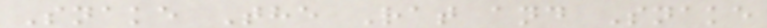Snake The Rat and Snake
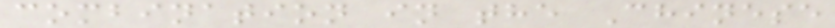combination in the Chinese
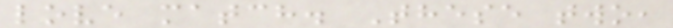love match. These two,
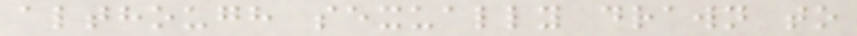although sexually drawn to
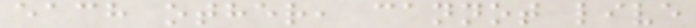each other, cannot live
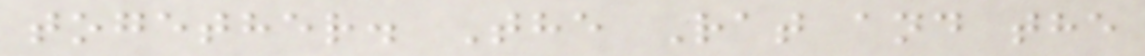together. The Rat and the
